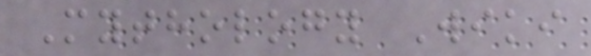Mythology Wiki
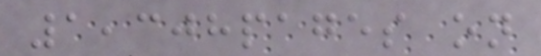1,308pages on
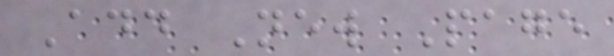Add New Page
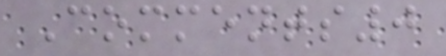Comments0
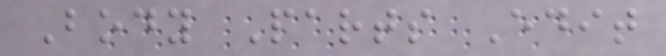Body Parts Edit
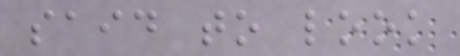said to look
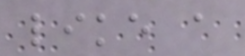like a
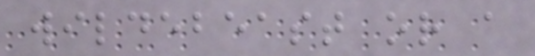wildebeast or a
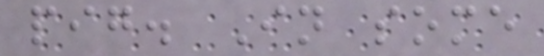pig. In some
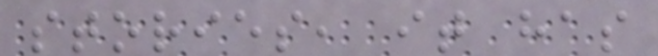stories, it has
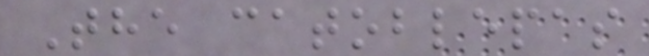The catoblepas
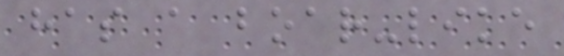has a boar-like
